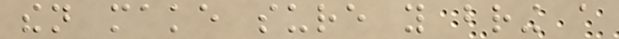then make sure you bring a
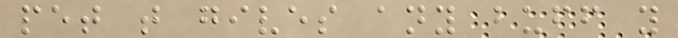pet that gives any buff you
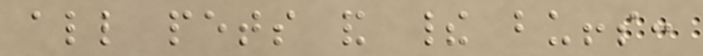all pets and their buffs:
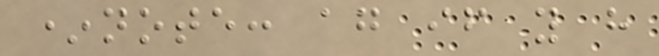*note: again if you have
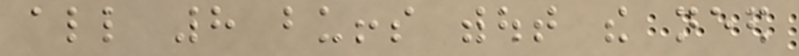all 8 buffs without the need
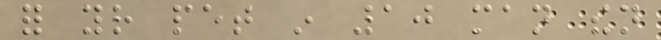for your pet in 10 man then
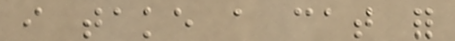i take a cat for
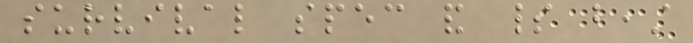survival spec and spirit beast
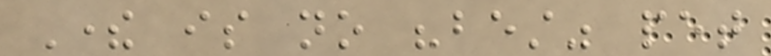There is no "best" pet
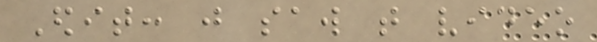Edit: just saw that video
